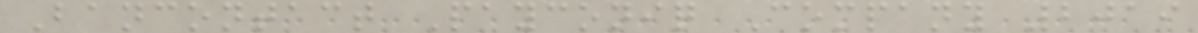Bancontact Payconiq Company 2019
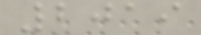2019
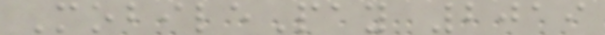MobilePay 2019
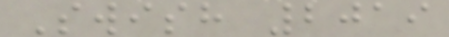Swish 2019
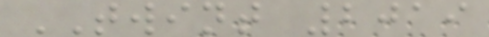TWINT 2019
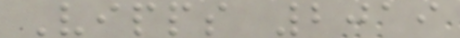Vipps 2019
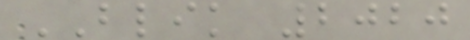BLIK 2020
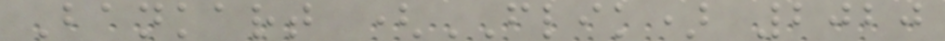Bankart (FLIK) 2020
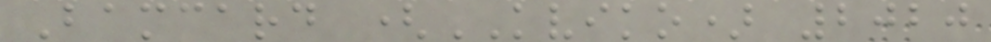Bamcard (KVIKO) 2020
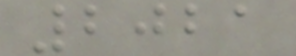2021
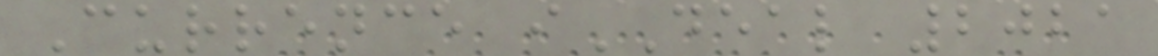Currence iDEAL 2021
